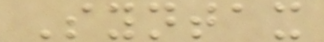Syntax
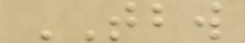TBW
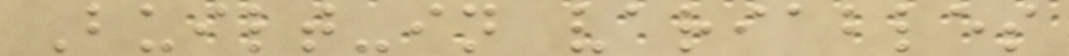Built-in variables
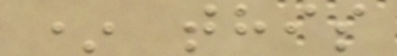* this
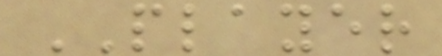PLAYER
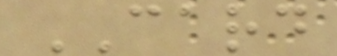CARD
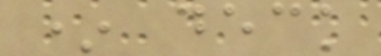* deck
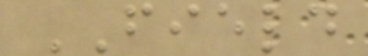FIELD
